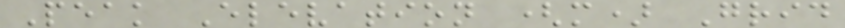Peak Elevation (m) Grid
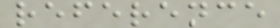reference
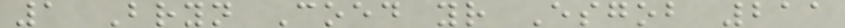1 Bryn Coed yr Esgob 211
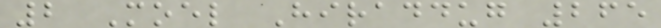2 Moel Hiraddug 265
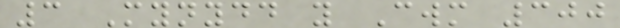3 Mynydd y Cwm 300
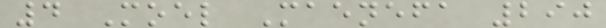4 Moel Maenefa 290
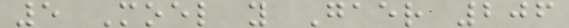5 Moel y Gaer 206
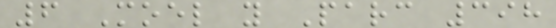6 Moel y Parc 398
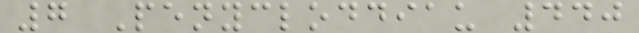7 Penycloddiau 440
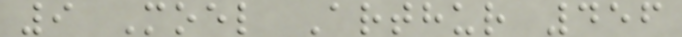9 Moel Arthur 456
